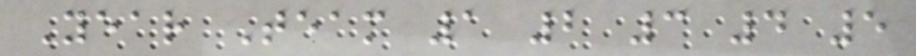Year Team 1 2 3 4 5
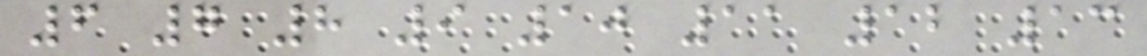6 7 8 9 10 11 12 13
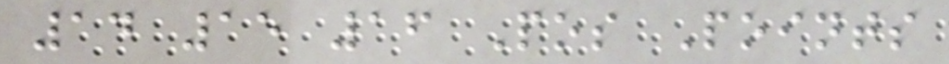14 15 16 Pos Points
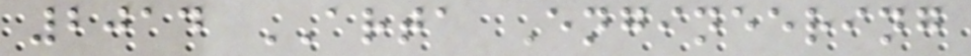2014 ARTA Engineering
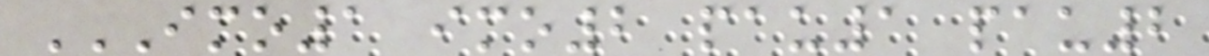IMO1 IMO2 PAU1 PAU2
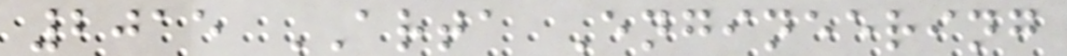2015 ARTA Engineering
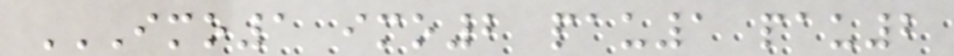IMO1 IMO2 PAU1 PAU2
